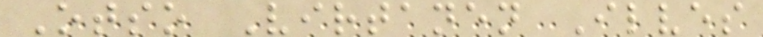Otso Virtanen Ilves
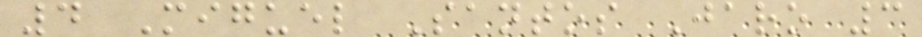4 Miguel Santos Jaro 3
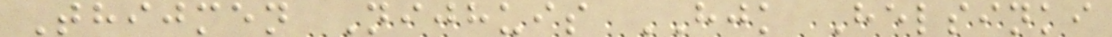Thijmen Nijhuis HJK Helsinki
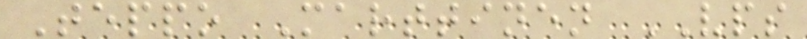Teppo Marttinen VPS
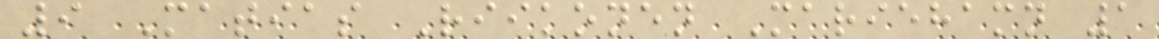9 Matias Riikonen Mariehamn 1
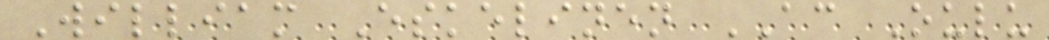William Eskelinen AC Oulu
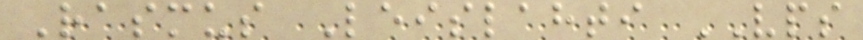Rasmus Leislahti VPS
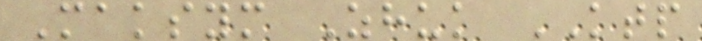Maksym Zhuk KTP
